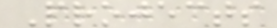Projects
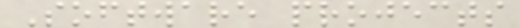Software projects
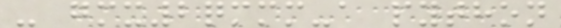- gmx2qmmm-a python
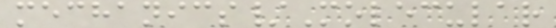mechanics/Molecular
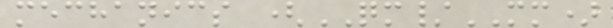mechanics (QM/MM)
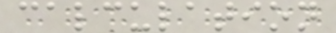calculation
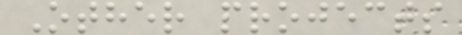Other projects
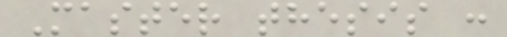Master thesis :
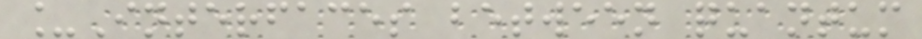_Interfaces between quantum
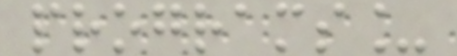programs_
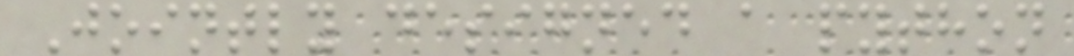Jointly designed a python
